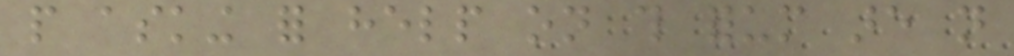people asking for help on this forum are not
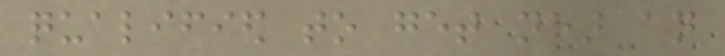qualified to get near an
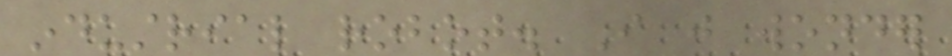industrial robot. I just wonder
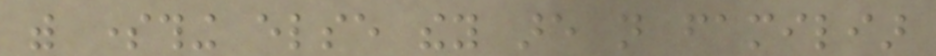with something else they are not familiar
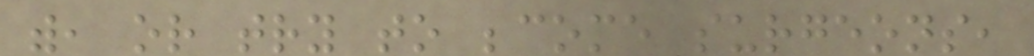with, or try to become surgeons,
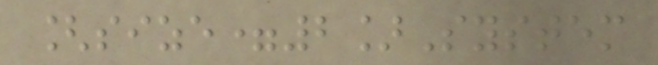[size=2]System
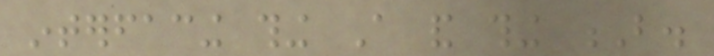interfacing thing A and thing B.
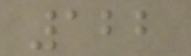122
